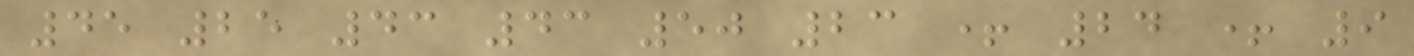45 25 43 43 50 23 + 24 + 9
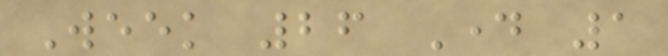Week 26 Day 1
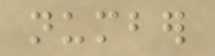number
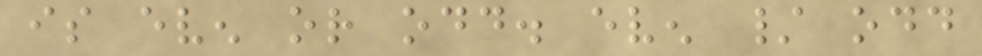is even or odd. even / odd
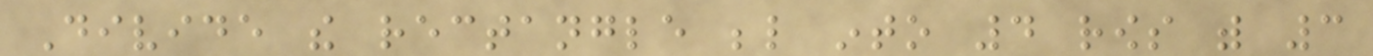Divide the rectangle below into 4 rows with 3
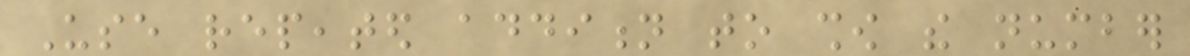Use repeated addition to show the number
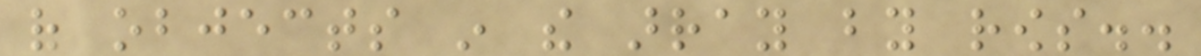of objects in the array by rows..
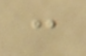:
